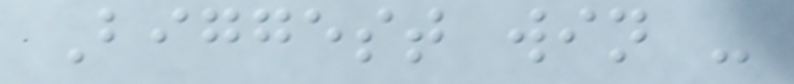Biggest win -
